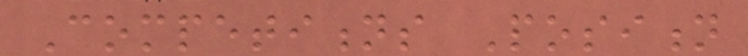Competitions Position
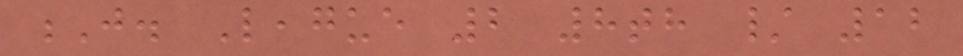J. League 2 8th / 12
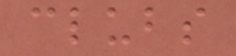clubs
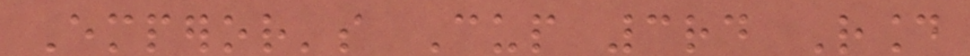Emperor's Cup 3rd Round
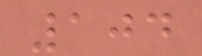104
